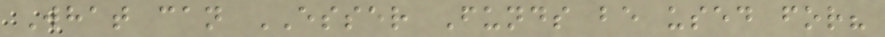What can ESSER Funds be used for?
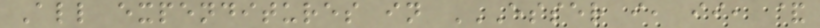All expenditures in ESSER I, II, &
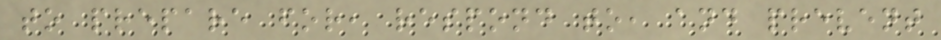to prepare for, respond to, and prevent
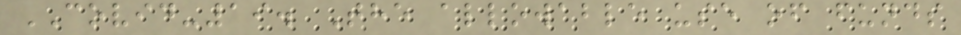COVID-19. The allowable use of funds
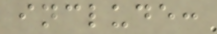include:
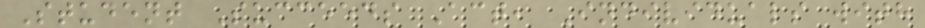Student Succeeds Act, Individuals with
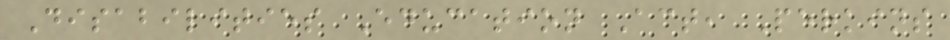Disabilities Education Act, Perkins
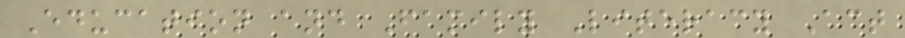Education and Family Literacy Act
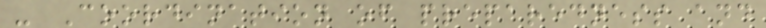- Coordination of preparedness and
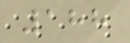188
